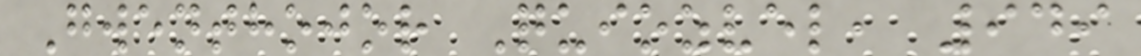Gwenthojor Quiozvel, 949
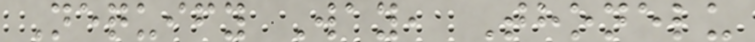Nequify Way, Thonelu
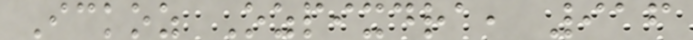Ickoz Ozpixdra, 916
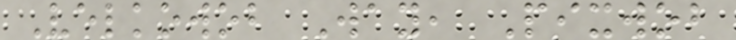Velkowob Way, Pixwob
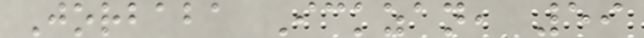Jorbaba Ickzan, 59
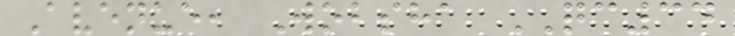Avenue, Wobsha QC34
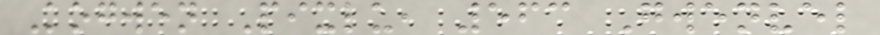Kogwen Pixlu, 563 Gwenvel
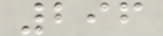296
